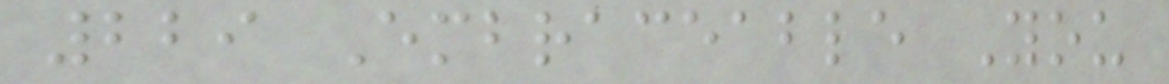229 Embraceable You
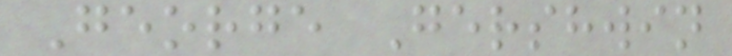George Gershwin
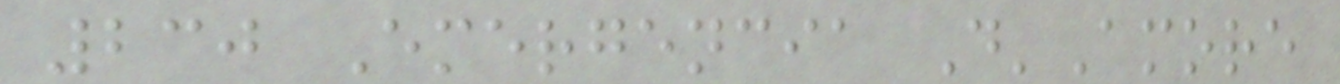230 Emergencia D'Amore
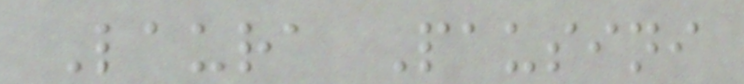Laura Pausini
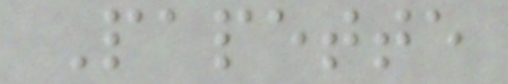Papette
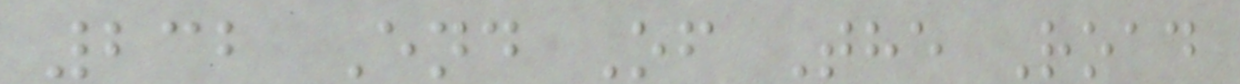232 End Of The Road
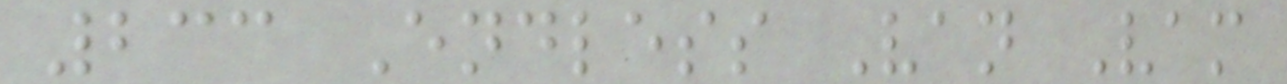233 Endless Van Vam
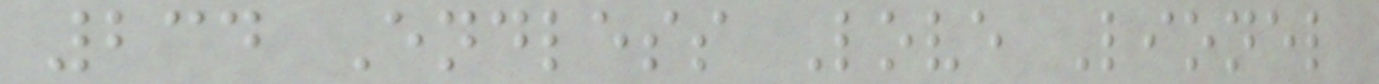234 Endless Love Lionel
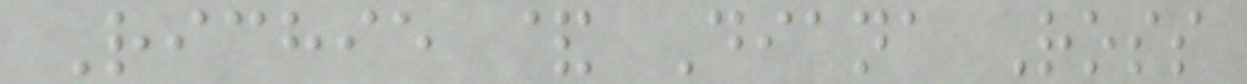Richie & Diana Ross
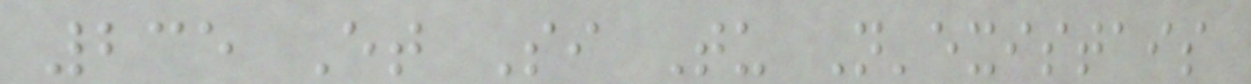235 Et Si Tu N'existais
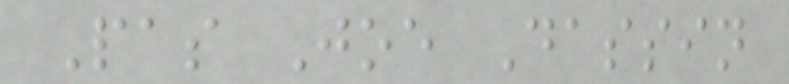Pas Joe Dassin
